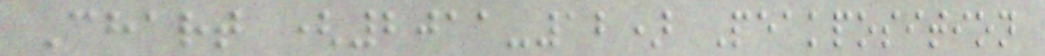Chart (2011-12) Peakposition
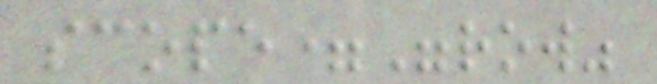scope="row"
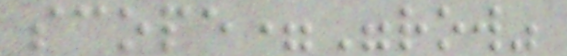scope="row"
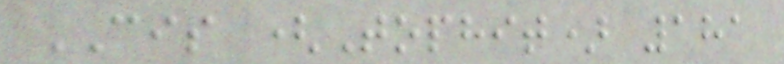CIS (Tophit) 181
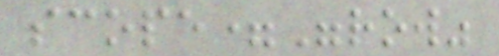scope="row"
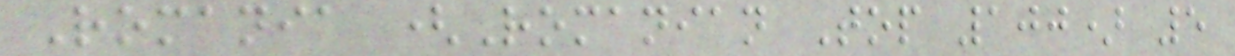Romania (Romanian Top 100) 5
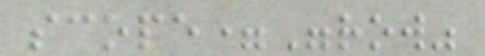scope="row"
